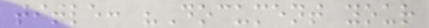title: "Document your
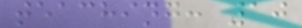teaching: 10
